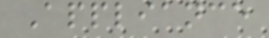Appliance
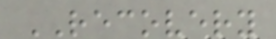RECOVERY
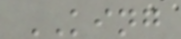KING
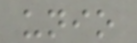unio
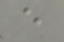e
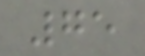75
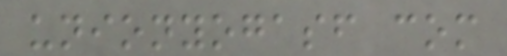unionyogasf com
